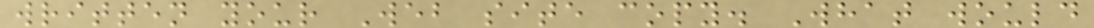written your Web site copy. What would
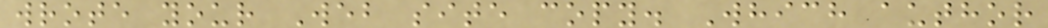wrote your Web site copy. Which author
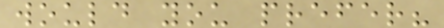would you prefer?
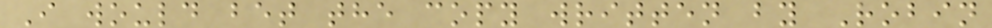I would bet the copy written by Robin
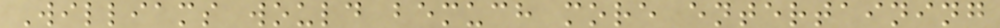Williams would bemuch more entertaining
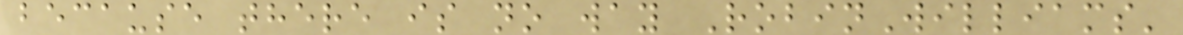because there is no way RobinWilliams'
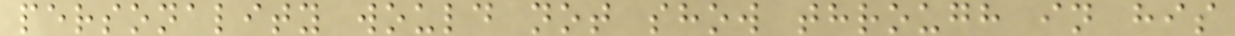personality would not show through in his
